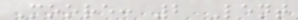Moore: 2 Lent
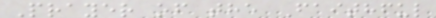Prayer of the Faithful
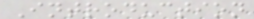Introduction
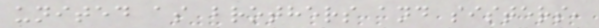united as brothers and sisters,
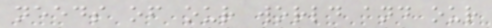needs of our world and our
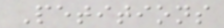Petitions
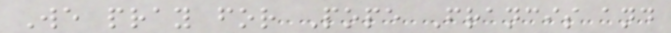We pray for Pope Francis and
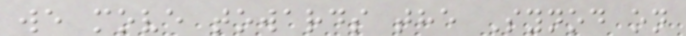we move towards the Synod on
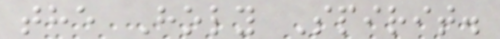the Holy Spirit.
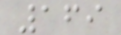169
